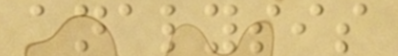analysis
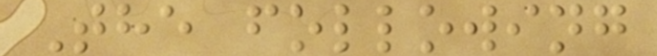The following
